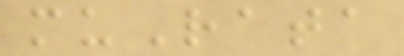muRata
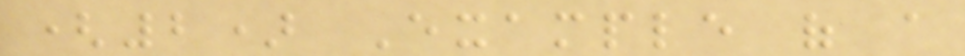(2) Example of a
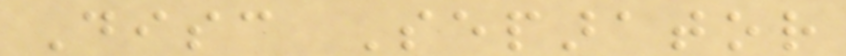Disc Separator
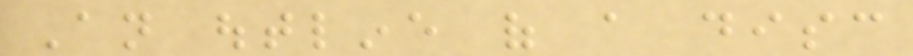An outline of a disc
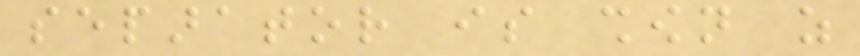separator is shown as
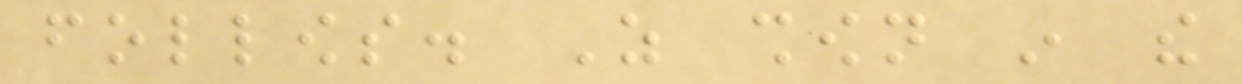follows. As shown in the
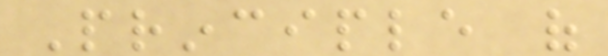Principle of
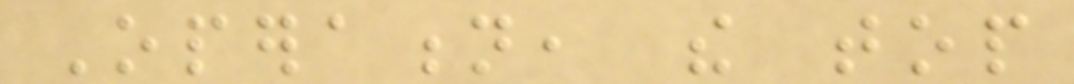Operation, the top
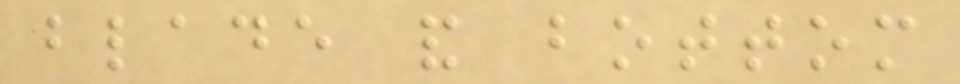blade and bottom
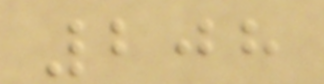208
